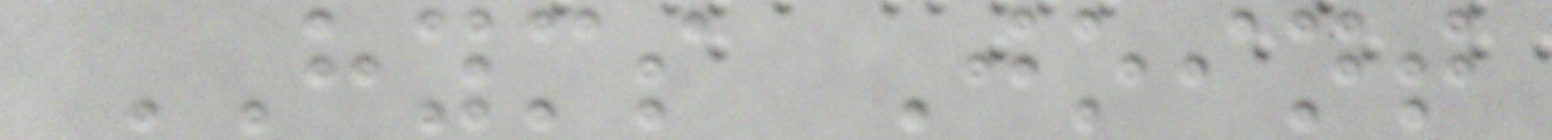HYMS Joint
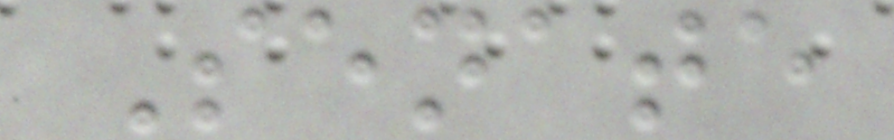Senate
